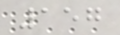157
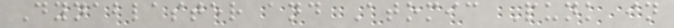Dynablaster and Atomic Punk in
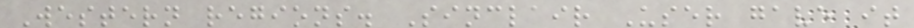Western regions. Sinclair User gave it
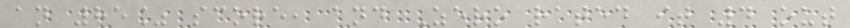an 85% score, and Zero rated it 4 out
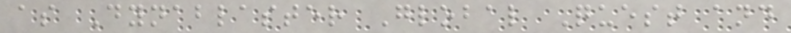as Dynablaster Global Quest and
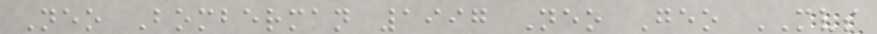Neo Bomberman 1997 Neo Geo MVS
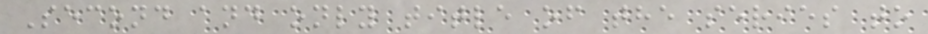Second and only title of the series to
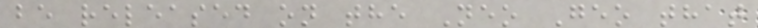be released on the Neo Geo that
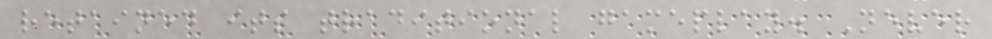retained its traditional gameplay. Never
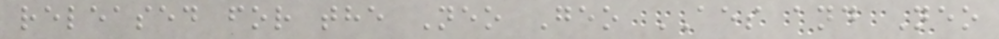released for the Neo Geo AES and Neo
